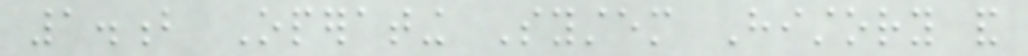1.b Operating System History and
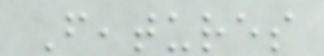Features
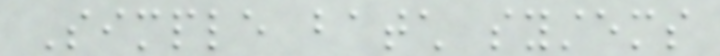Simple batch systems
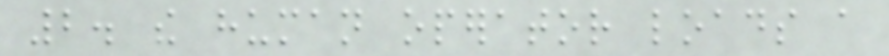2. the human operator loads a
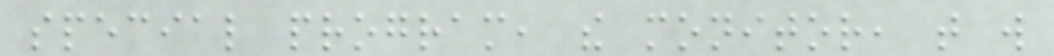special program, the monitor, that will
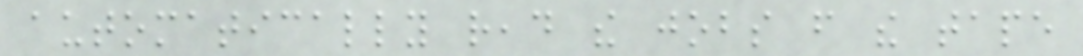automatically read the jobs from the tape
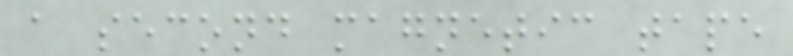a second magnetic tape
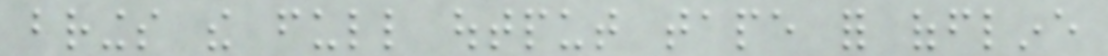brings the full output tape for offline
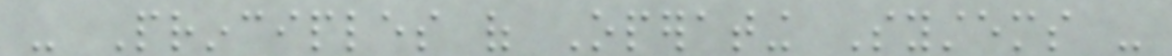- Principles of Operating Systems -
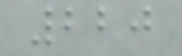220
